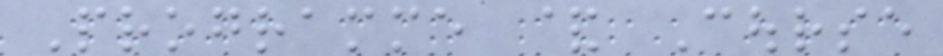Programme & Course
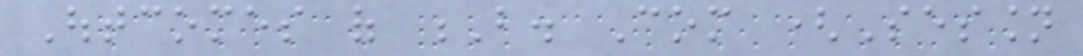Outcomes of B. Com (Session
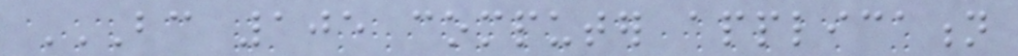BC 105 COMPUTER APPLICATION
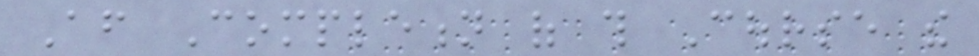After Completion of this Course the
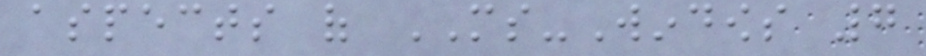aspects of MS-Windows 7
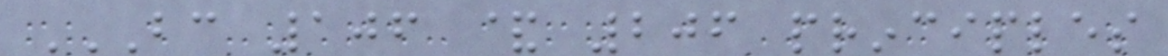BC 106 & 206 PRINCIPLES
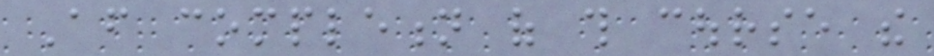After completion of this course the
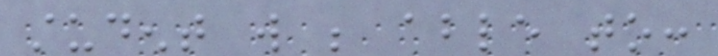student will be able to:
